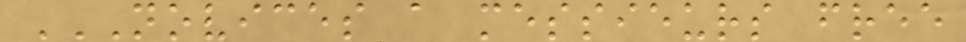NOVICES A MESSIEURS FREE
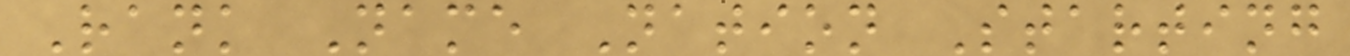Rank Name Nation Starting
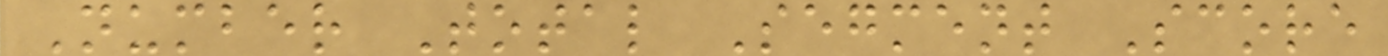Number Total Segment Score
